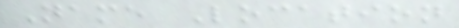Name Location
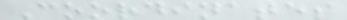Coordinates
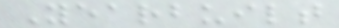Yearbuilt
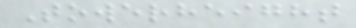Towerheight
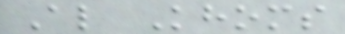Al Khoms
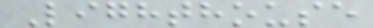Lighthouse
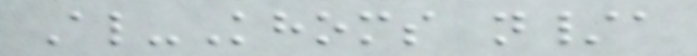Al-Khoms n/a
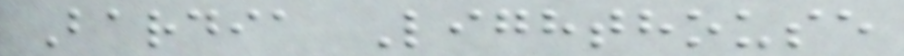Bardia Lighthouse
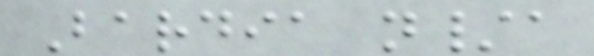Bardia n/a
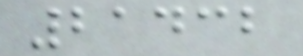21432
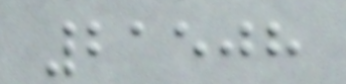21508
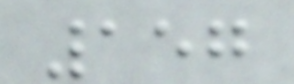157
